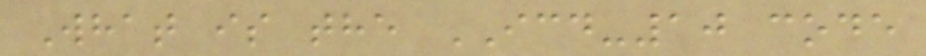What is the ICD-10 code
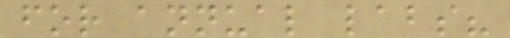for annual labs?
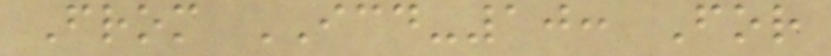From ICD-10: For
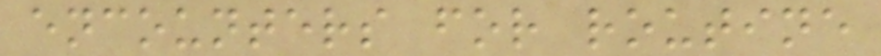encounters for routine
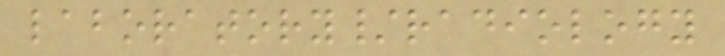laboratory/radiology
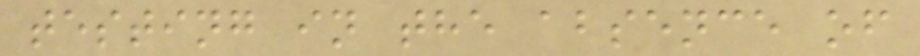testing in the absence of
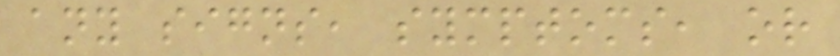any signs, symptoms, or
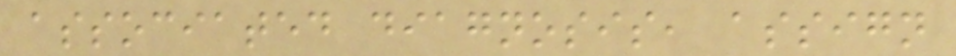associated diagnosis, assign
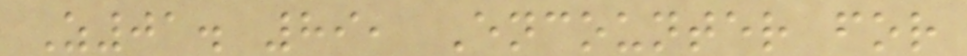Z01. 89, Encounter for
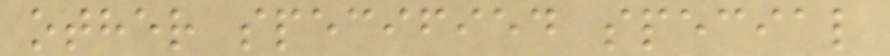other specified special
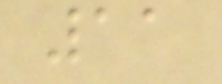11
